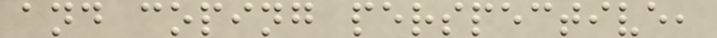and coping perspective,
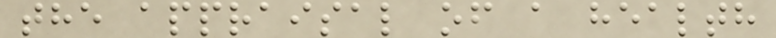the appraisal of a health
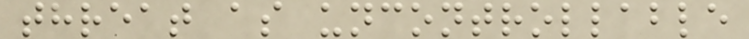threat as uncontrollable
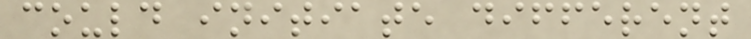could initiate different
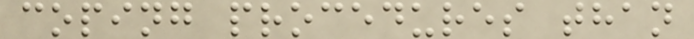coping procedures than
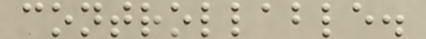controllable.
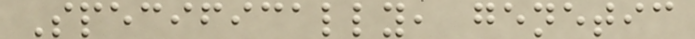Specifically, genetic
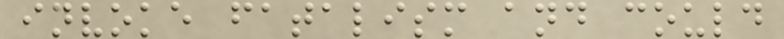invoke fatalism and could
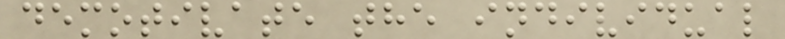demotivate the individual
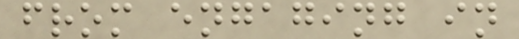from engaging in
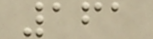161
